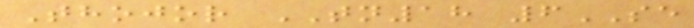Thojor TN18 6SE
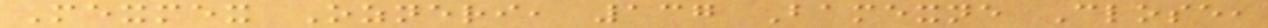Mexmex Ozneri, 137 Bamexne Close,
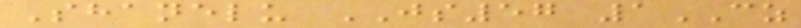Shanelu JS57 1CZ
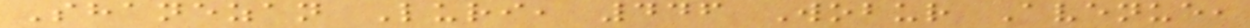Shanezan Luri, 446 Wobur Avenue,
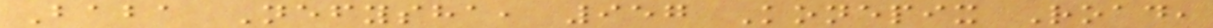Baba Nefysha, 957 Konepix Road,
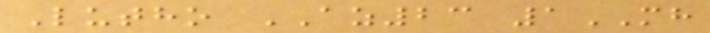Lutho AZ23 1MH
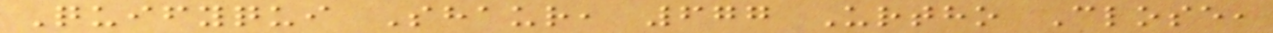Quifyqui Shaur, 677 Urtho Close,
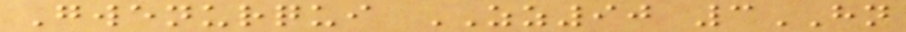Gwenurqui ZZ90 3HN
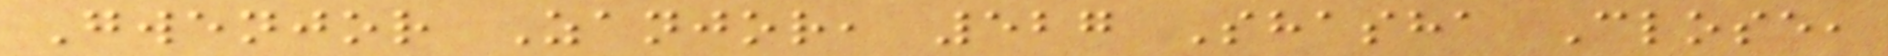Gwenjor Zanjor, 527 Shasha Close,
